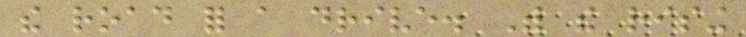the road for a drive. With the rising
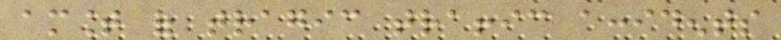amount of tragic traffic accidents
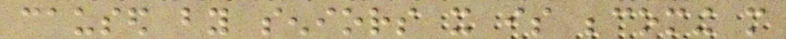caused by seniors it is becoming more
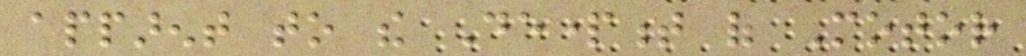apparent to the Department of Motor
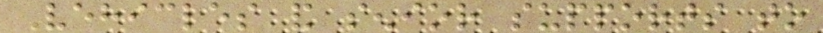Vehicles and senior supports to
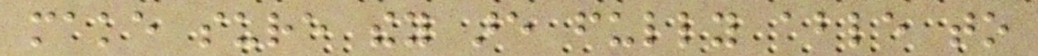make sure they are fully able to
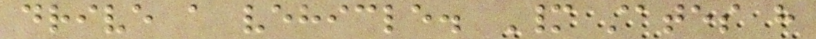drive a vehicle. Many states have
